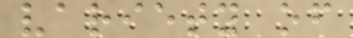variety of
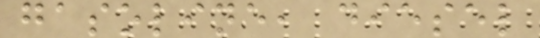gasoline, diesel
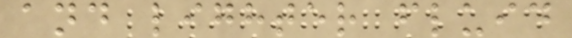and lighter fluid
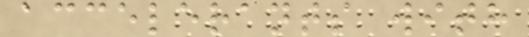accelerants with
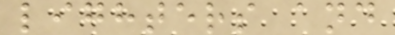lighters and
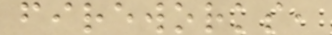fireworks,
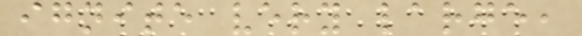ignite very large,
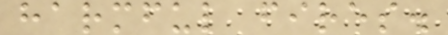harmful fires.
